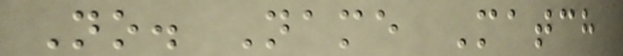No. Name Match
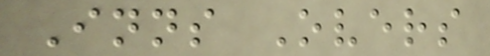Inns Overs
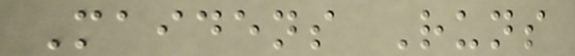Maidens Runs
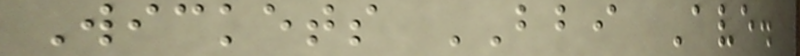Wickets BBI Ave.
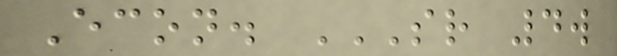Econ. SR 4W
